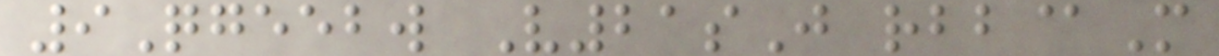9Qgeebw V21sJ rbb@M
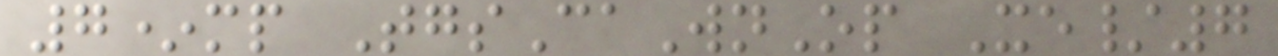7*mp TgsCaWnOp Xe/7
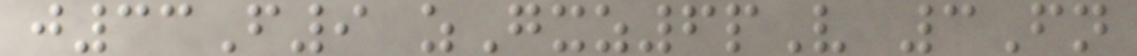j33F9 zGxz6pV 3Fn
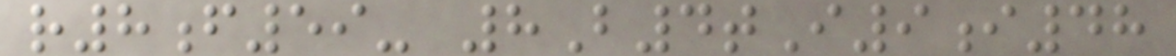r8f59- 8B4tI9i48
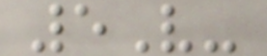5V-
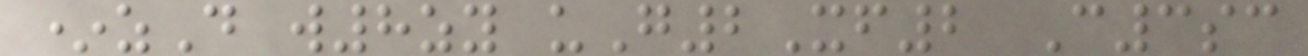*zD w8zy uG2Xf2 C3sc
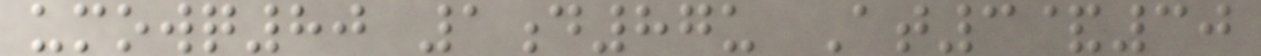umowq80 1d87u At3&30
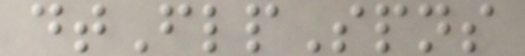dtFlpSpns
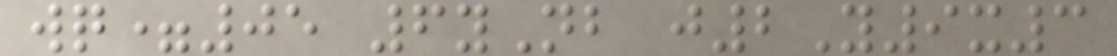wq=05 6yNb j2Y9x3
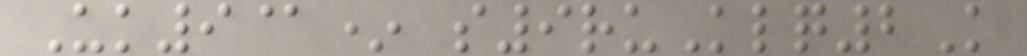Uk9@* s9ruKlq2K
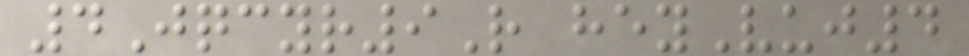4Jqcyr9R heyVuj4
